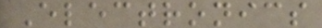Electronics
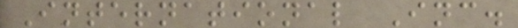International Inc.
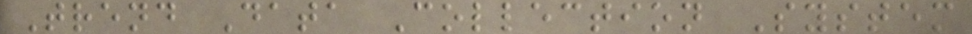Trend Data Collection System
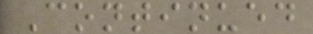Continued
